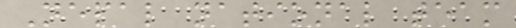Nepal national team
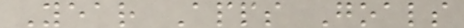Year Apps Goals
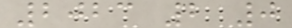2023 2 0
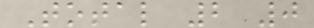Total 2 0
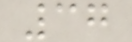37
